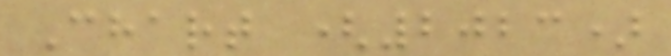Chart (2023)
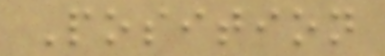Position
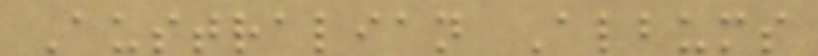Australian Albums
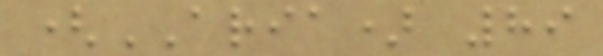(ARIA) 89
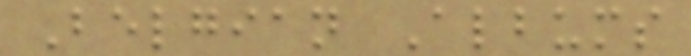Belgian Albums
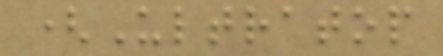(Ultratop
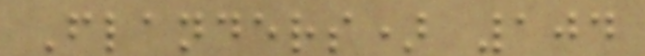Flanders) 104
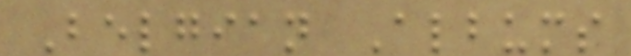Belgian Albums
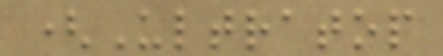(Ultratop
